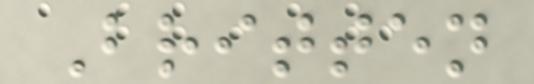Britten
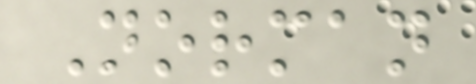Norman
